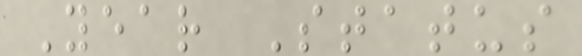Year Status
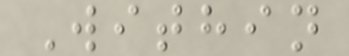Within
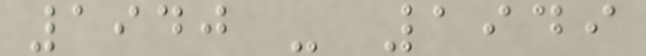1940 - 1949
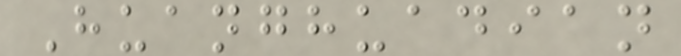Huanghuadian
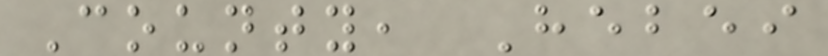County, Hebei
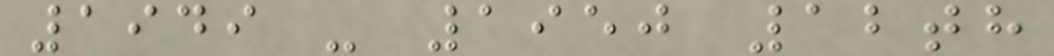1949 - 1950 12th
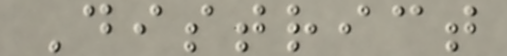District
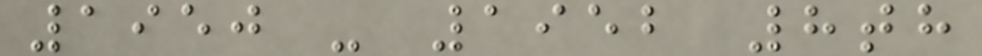1950 - 1952 8th
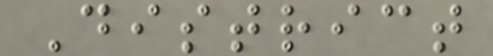District
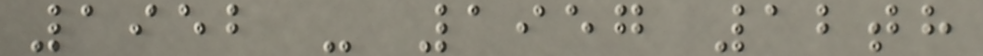1952 - 1957 12th
